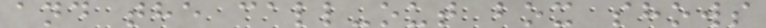and the call-out box shows
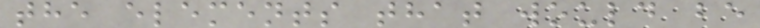the elements that would be
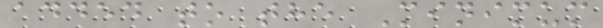added to the Minimum
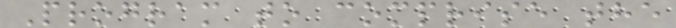Program to comprise the
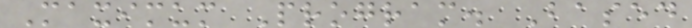Maximum Program. Based
